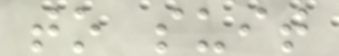to suit
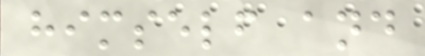himself and
